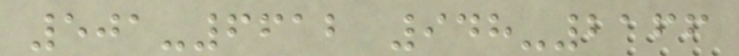501-6612 948-2166
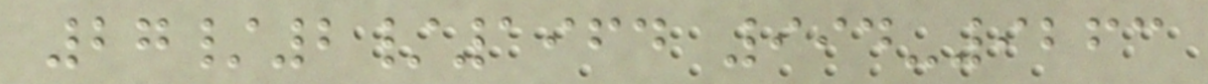27/2/1964 994-9263
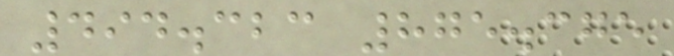494.323 875.375
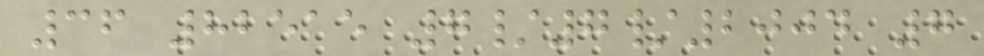36 82515 7/7/2004 7
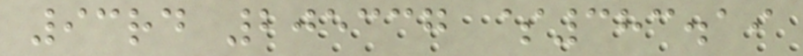93rd 205337 $383.19
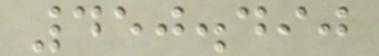450.490
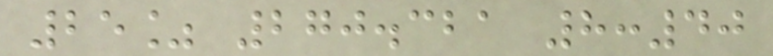25% 270.321 8:40
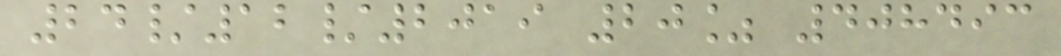24/12/2019 20% 408493
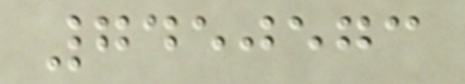7450573
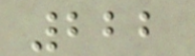222
